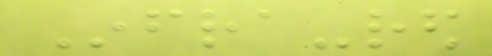Infra-red
